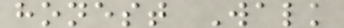honest Walk
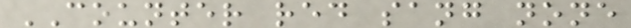COUNTER red sang none
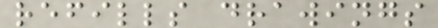refills drawings
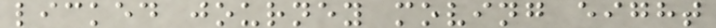licked journey moving eight
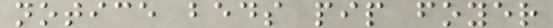notice beds pip foyer
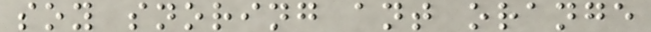soy snoring ant orange
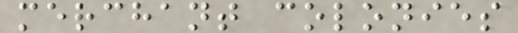merchant colonies
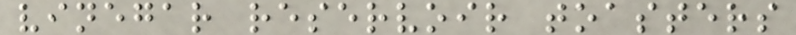vinegar reservoir toasters
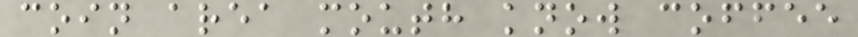coin area mouth know coffee
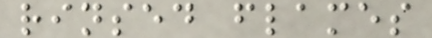rinsed flames
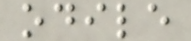odile
